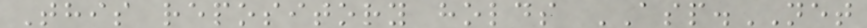This repository holds ASP.NET
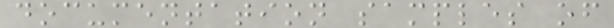documentation samples of
